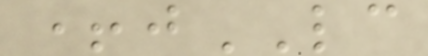+jLC
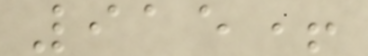915+
